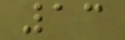13
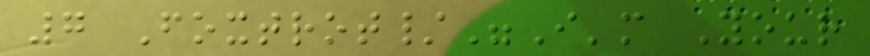7 Foxtrot/"I'm Your
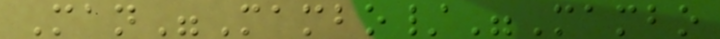Man"Mambo/"Mambo
